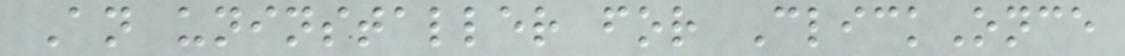An uninstaller for ClickOnce
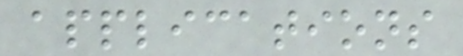applications
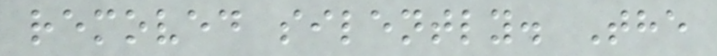removed silently. The
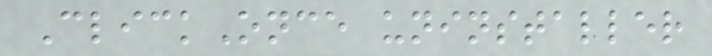ClickOnce uninstaller
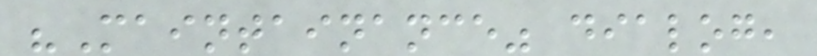"Maintainance" dialog,
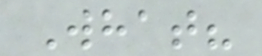What?
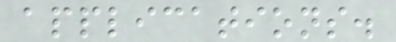applications.
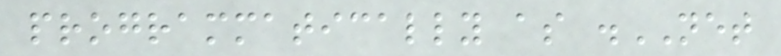programmatically as .NET
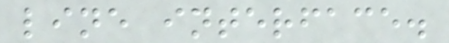line interface.
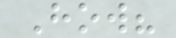How?
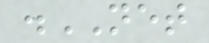.NET
